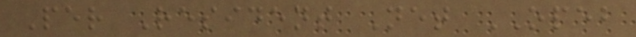Per Resident Net OPEB
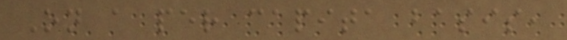On a per capita basis,
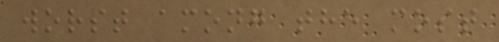worst among the most
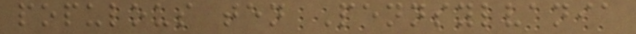populous ten Pennsylvania
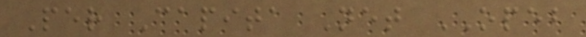Per Capita Net OPEB
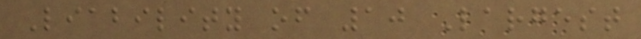Liability of 10 Largest
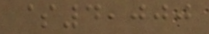$4,000
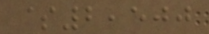$2,500
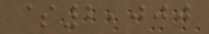$2,000
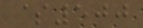$500
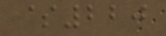$220
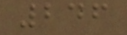246
